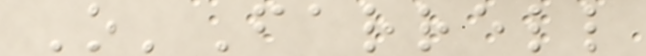O'Farrell
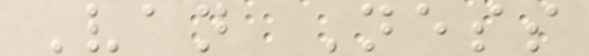Van Ness
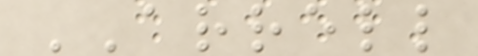ARRELL
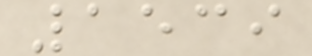1539
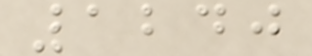1240
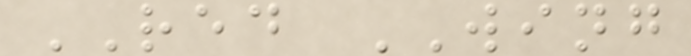RED WING
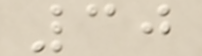30
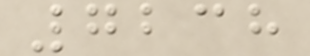7238
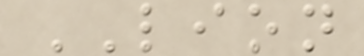LION
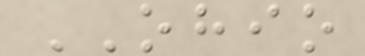OHIO
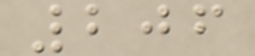206
